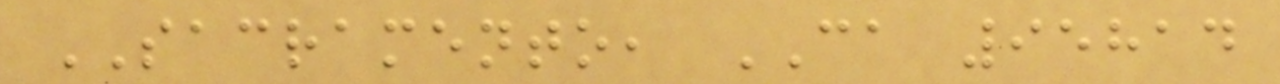SACRAMENTO, CA 95814
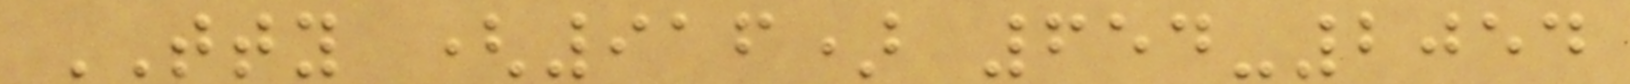TTY (916) 654-2054
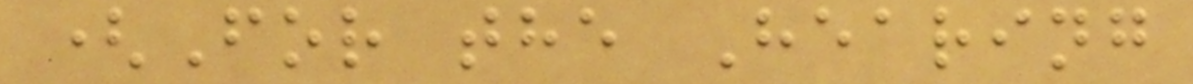(For the Hearing
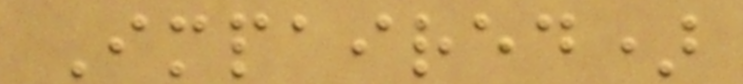Impaired)
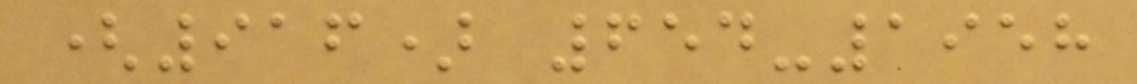(916) 654-1958
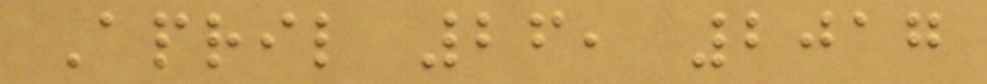April 26, 2017
